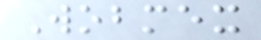Wobmex
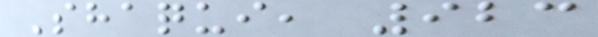Shaqui, 923
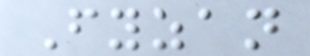Fyzan
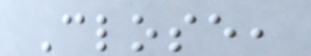Close,
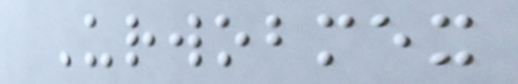Urwobmex
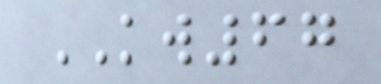KW67
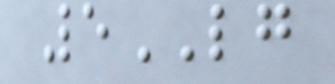5LG
